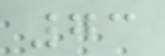73
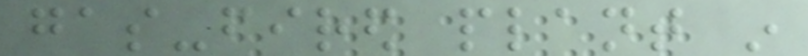gas-fired plant in
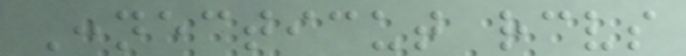Connecticut receives
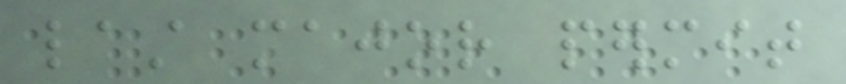last major permit
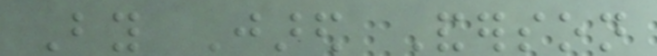By Jared Anderson
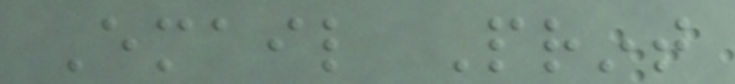Email Print
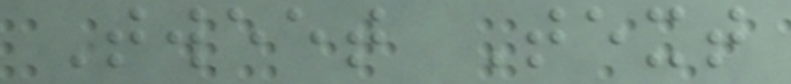Tweet Text
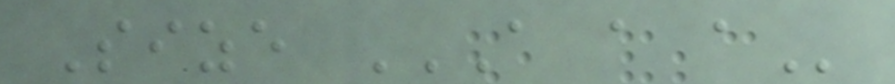Size A A A
